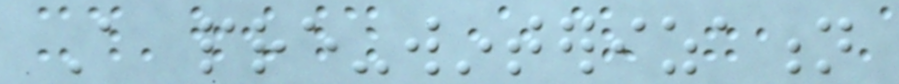A pre-winterization
